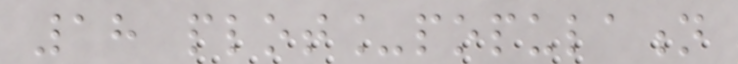18 plot_population
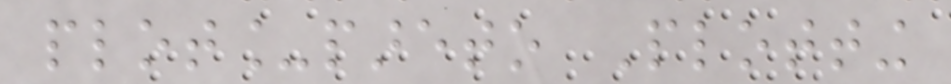plot_pareto Plotting
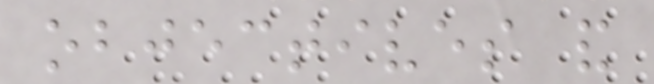objectives and
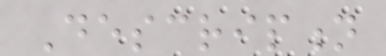Description
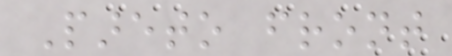Pareto front
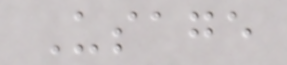Usage
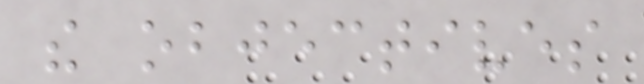the objectives
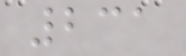231
